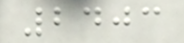2403
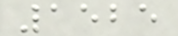1525
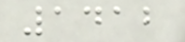1412
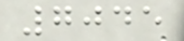7045
